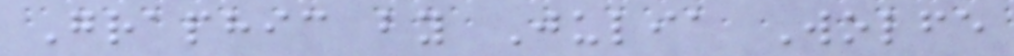Graphic by Julia Wolfe
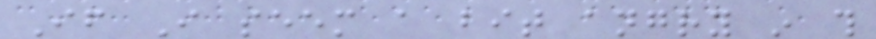If I seem a bit angry in this
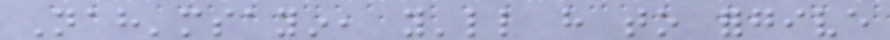Nah'msayin, you'll have to forgive
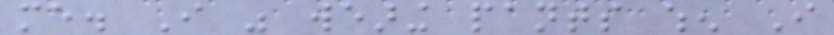me. I was wearing pants when I
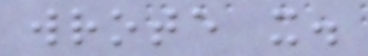wrote it.
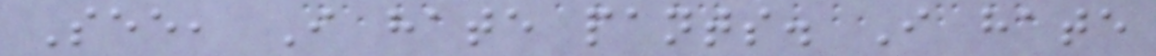See, I hate pants. I hate
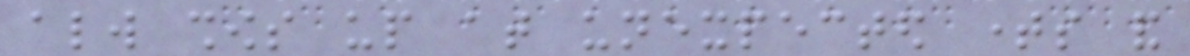always shows up at unexpected times and
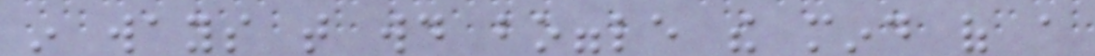in ways that would boggle the mind of a
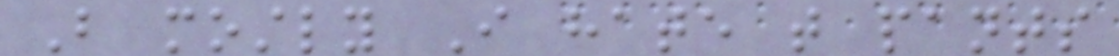But mostly I hate that pants
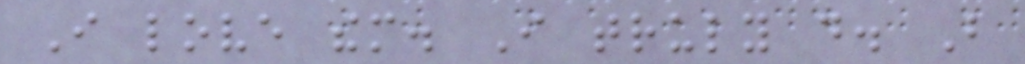I love them. I truly do. But
